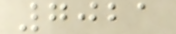7021
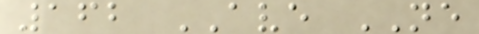162 AVE NE
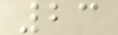23
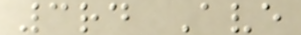3rd Ave
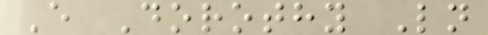E Dorothy Ln
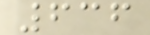636
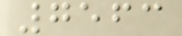7563
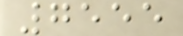7555
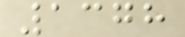1378
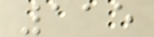115
